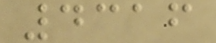4316
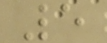5
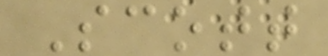Scott
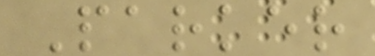Parker
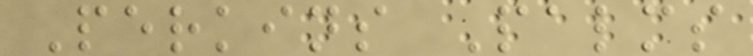Perkins Palms
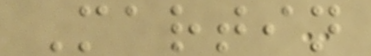Martin
